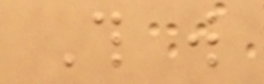This will
